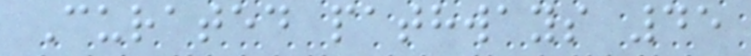Curated pathways 45
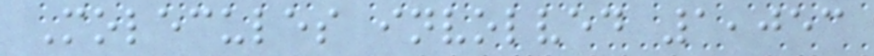Molecules involved 1,053
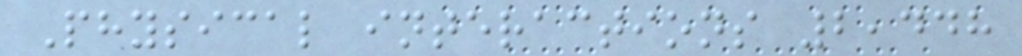Physical interactions 2,448
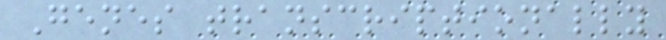Genes transcriptionally
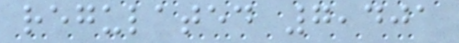regulated 7,401
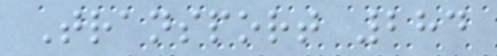Transport 284
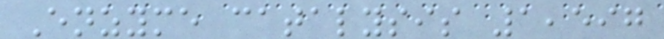Enzyme catalysis 1,597
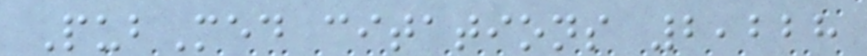PubMed citations 2,228
